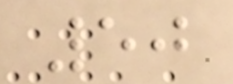50
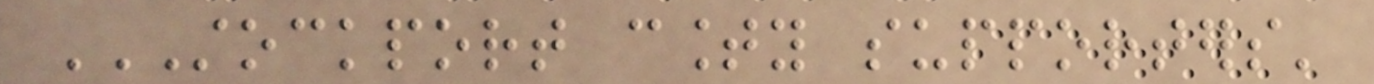STOCKPORT COUNTY SUPPORTERS'
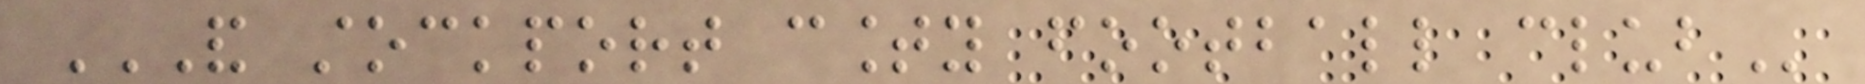AND STOCKPORT COUNTY FOOTBALL CLUB
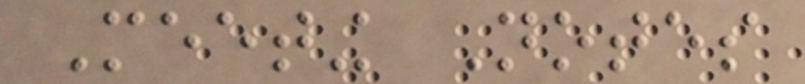Meeting Notes
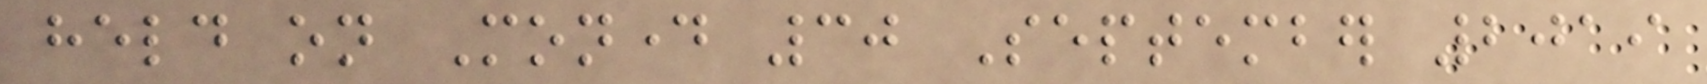held on Monday 30 September 2019
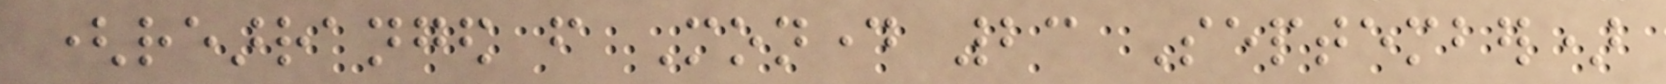(rearranged from Monday 23 September)
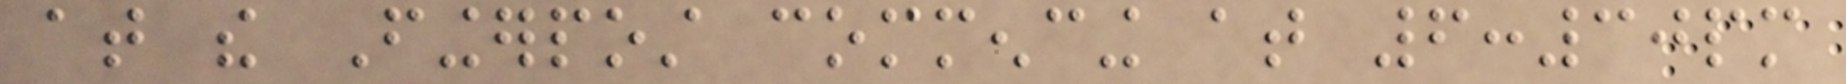at the Fingerpost commencing at 6:30pm
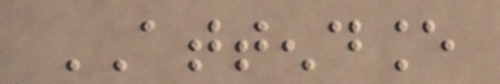ATTENDANCE
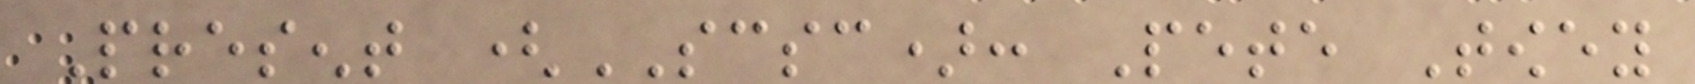Present (SCSC): Pete Towey
